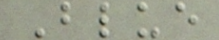Blue
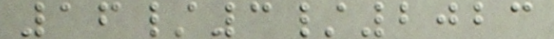16/3/2023
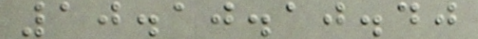10.10.10.40
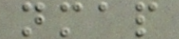nmap
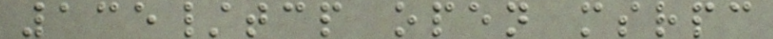135/tcp open msrpc
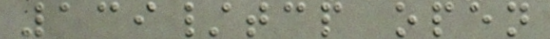139/tcp open
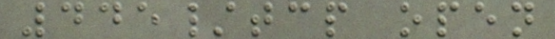445/tcp open
